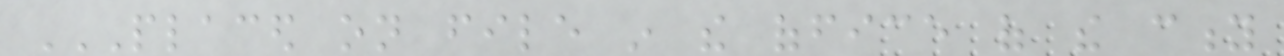PLACED ON FILE IN THE OFFICE OF THE CITY
